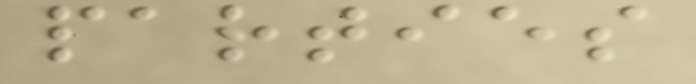parties
